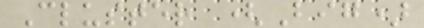Cluster (Big)
